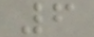6
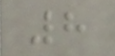8
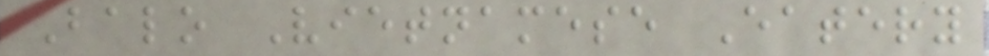Balo Vietnamese Eatery
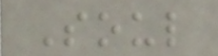Soul
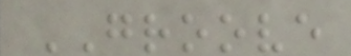GROOVE
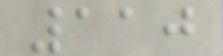110
